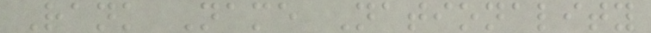Rank Name Nationality
